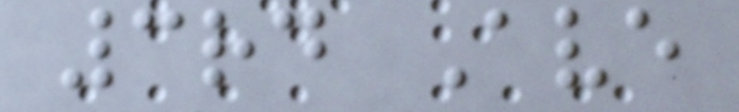3rd Ave
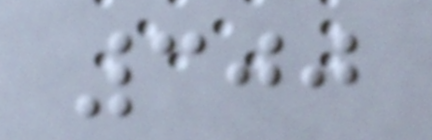300
